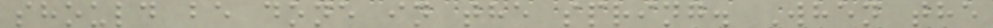should be done in the spring. When the
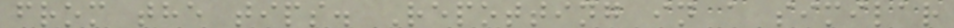from the tips. Repotting in a similar
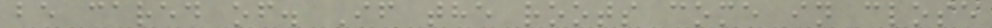be cared of. If the roots come in close
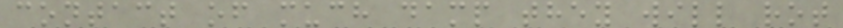contact of much damp they will rot
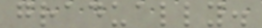gradually.
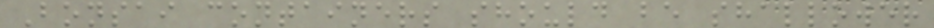Bonsai containers should be shallower
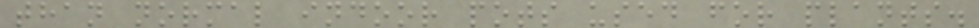than normal indoor pots used for plants.
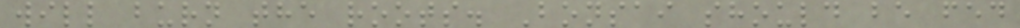will burn the roots. Bonsai should be fed
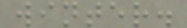winter.
